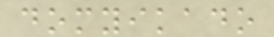domyikado
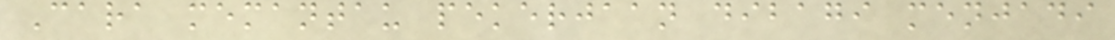Cara memantau pekerjaan dibagi menjadi
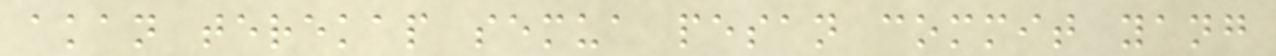akan terekap semua pesan commit yang
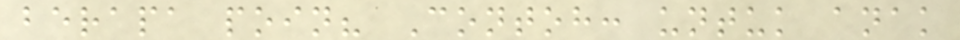berapa poin? Contoh: untuk anak
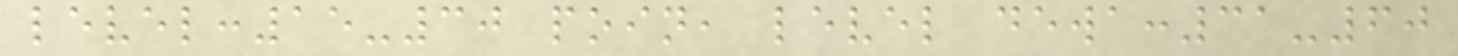level:15-30 poin, level dewa:31-60
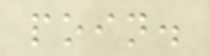poin.
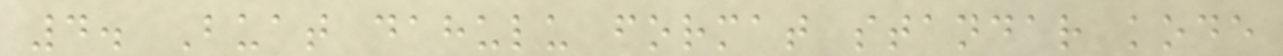4. Buat dahulu format standar kode
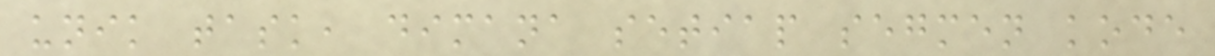unik task, dimana setiap segmen kode
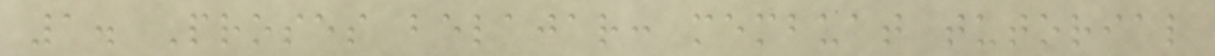1. Proses belajar: membuat tutorial
